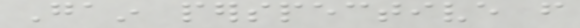Gain perspective from
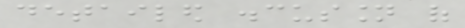detailed discussion of
